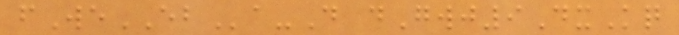fWeEBa-D dGwj9DxKq
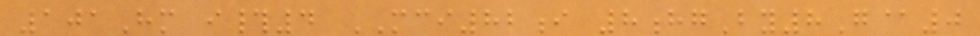101Hm i#4 MCI82i 8hgBy8G@0
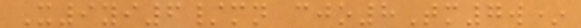X9yi6/mn cjo8Tm7w*
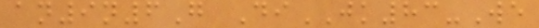an9n6G DiJK83-We
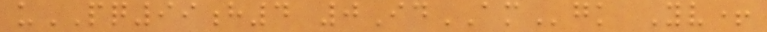uPQ99h4 0IdAMgk Yv+
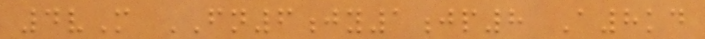4vM FN6jy1jp8 A8kd
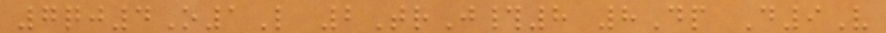7qj4O1L 2TrJ#8 8Dp D9V
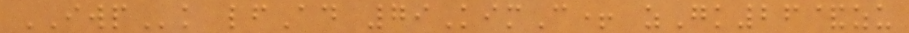IWPk lfAd 79KimC+ zGk26&zu
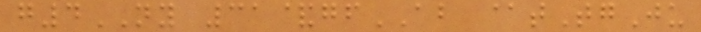g4NY 31&gfAB @tTgJu
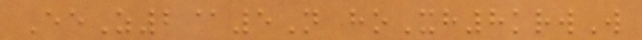EeZ2@5N hoXh8krwW
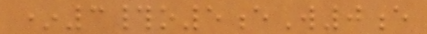*3#o5eW0e
